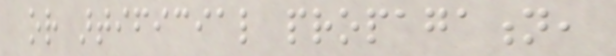or artificial propagation,
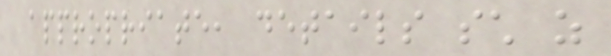appropriate, details such as
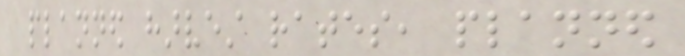planned harvest rates, planned
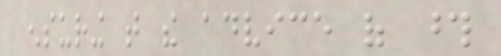ensuring that the advice of those
